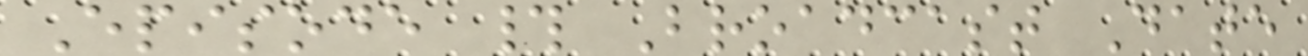Episode # Broadcast Date
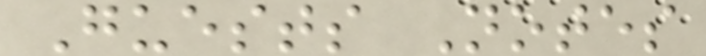Guests Notes
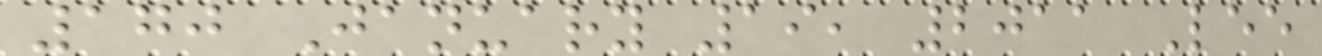170 January 19, 2011 Lee
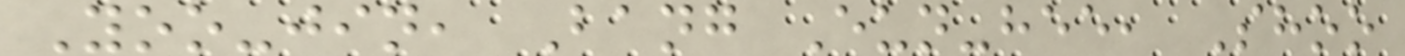Yoo-jin, Bang Eun-hee, Shoo
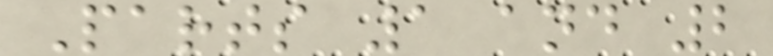Parts 1 and 2
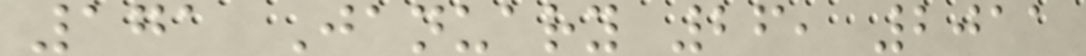171 January 26, 2011
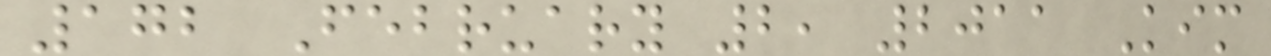172 February 2, 2011 Kim
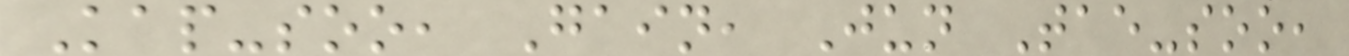Kap-soo, Gain, Jun Tae-soo,
